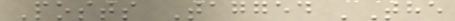Posts Tagged 'The
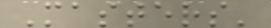Masters'
